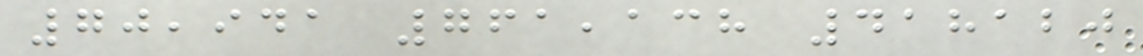70,941 761,138 418120
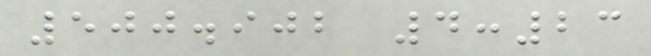500.902 4:23
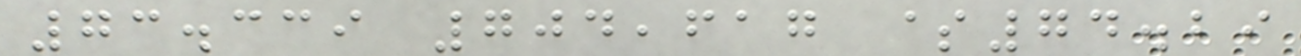73.339 704,617 $74.29
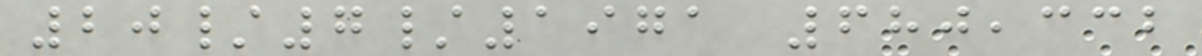20/7/1971 680,332
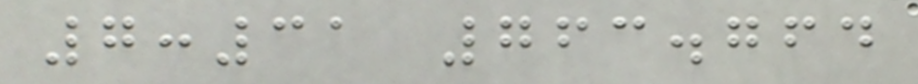7:31 763.764
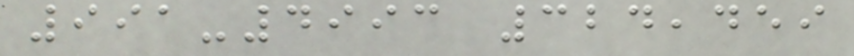991-4993 324,459
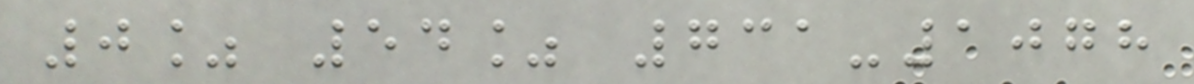0% 54% 731-1078
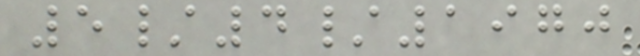5/4/1970
